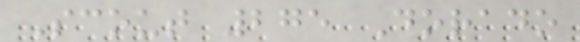Scout 275 Dorado
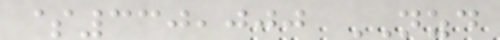$330,000 NZD
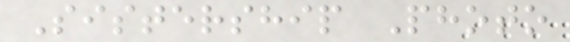Sistership Photo
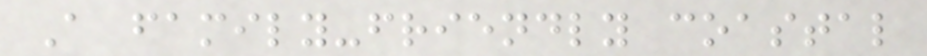A family-friendly coastal
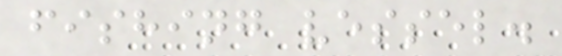fishing vessel.
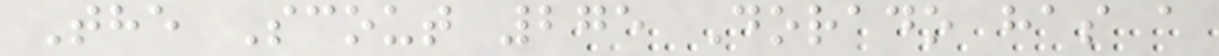The Scout 275 Dorado has a
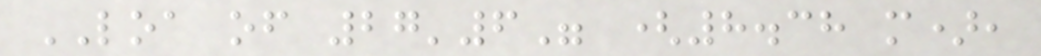LOA of 27'6" (8.38 m),
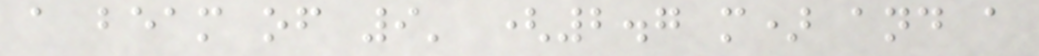a beam of 9' (2.7 m) and a
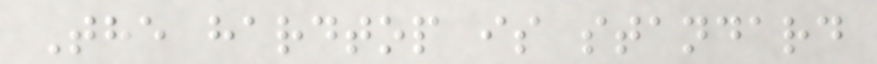The hardtop is standard
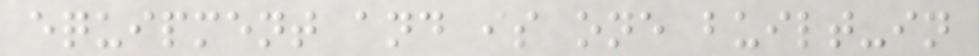equipment and is one built-in
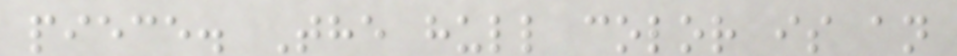piece. The hull color is an
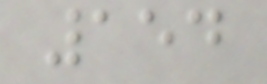154
